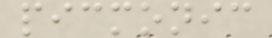picmonic
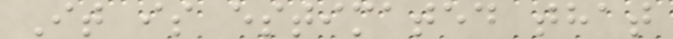It is estimated that
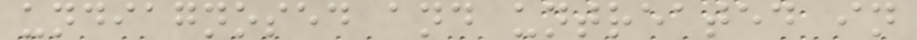undiagnosed and untreated in
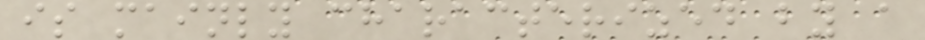is mainly characterized by a
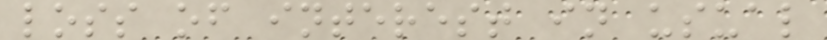loss of interest in usual
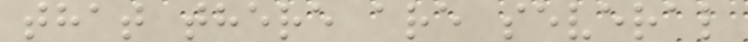that there are several
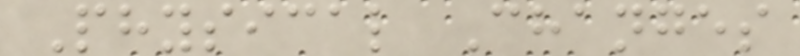Physical Changes
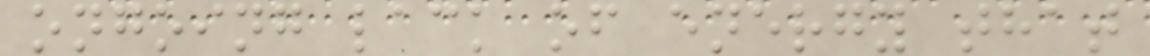ongoing lack of energy that
